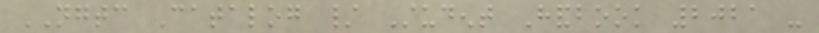NGTC Catalog / Student Handbook 2021 -
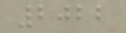2022
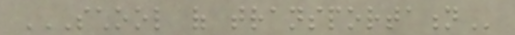SCHOOL OF TRANSPORTATION
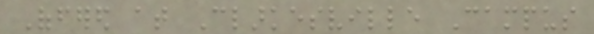Offered at Clarkesville Campus
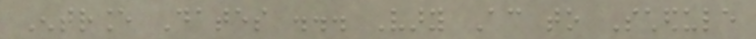Entrance Dates ... Vary According to Schedule
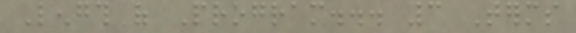Length of Program... 3 Terms
